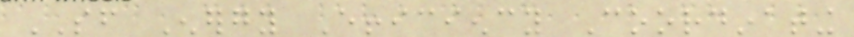SF Energy Efficiency Coordinating
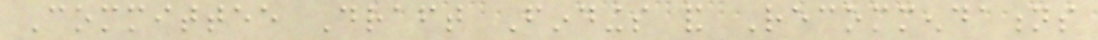Committee Draft Findings and Recommendations
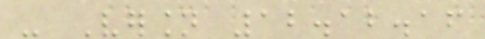- Version 12.12.16
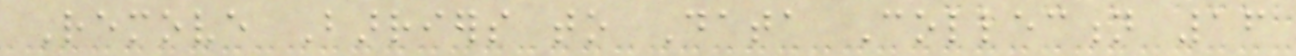Remove Barriers to Data Collection 16
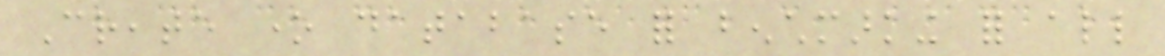Create one database for benchmarking for all
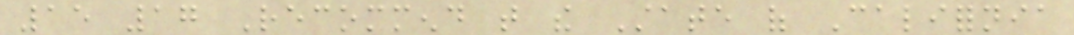15 17 Recommend that the State of California
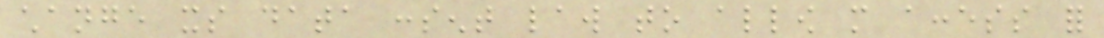change its data consent law to allow more access for
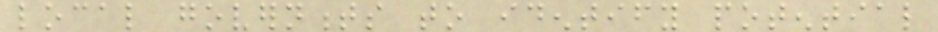local governments to identify potential
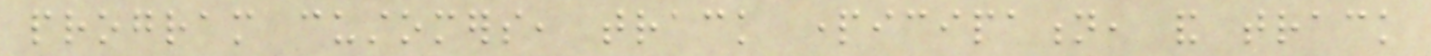program customers, track participation, and track
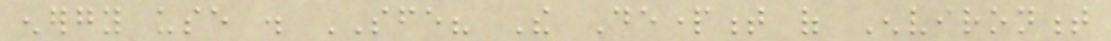energy use . SFE? The Department of Environment
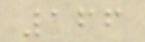166
